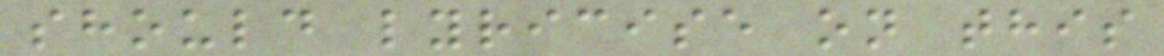should lyricise on this
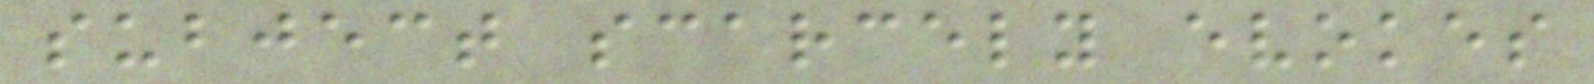subject scarcely evokes
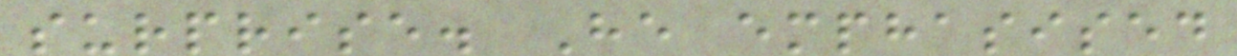surprise. He emphasised
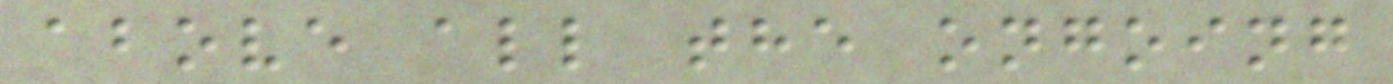above all the ongoing
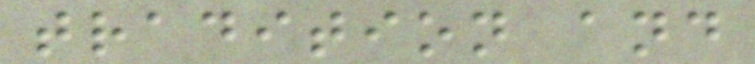tradition and
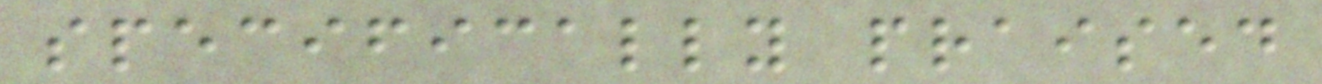specifically praised
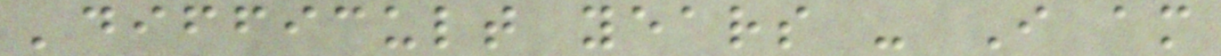'difficult years - I am
